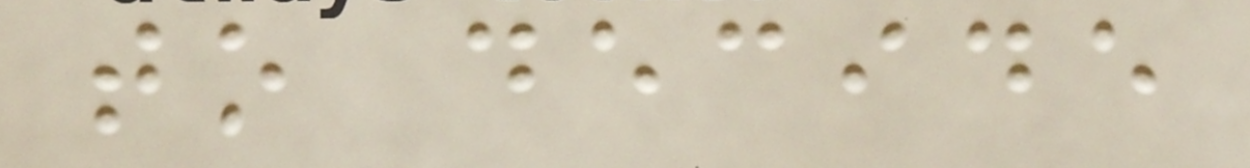to decide
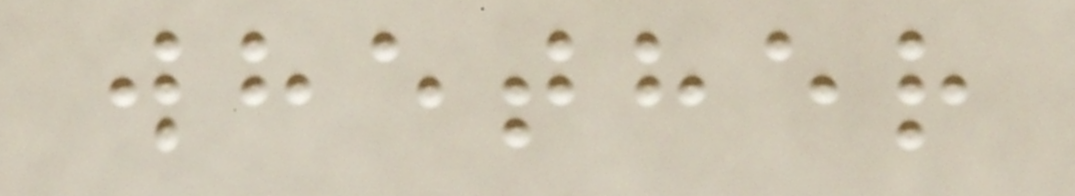whether
